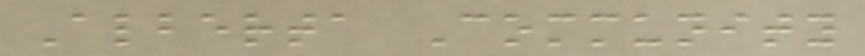Alberta Community
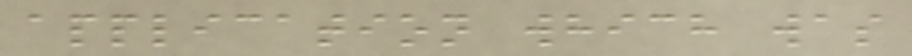application which was
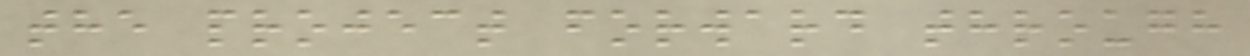the project forward through
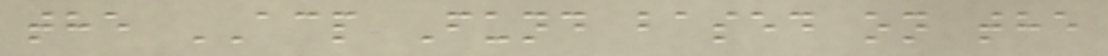the ACP Fund based on the
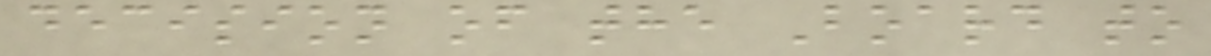decision of the Board to
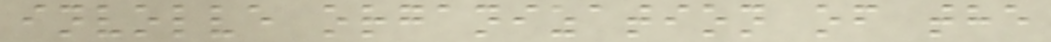involve organization of the
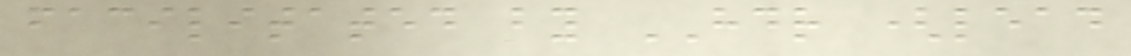facilitated by HDR (lead
